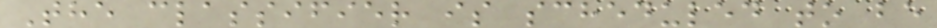The classifier is scheduled to be
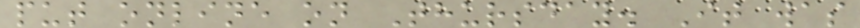put online on Thursday. It was
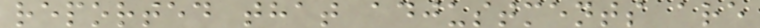reported that adjustments are
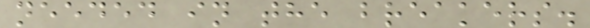needed in the breakers.
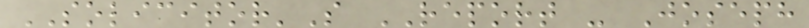SOLICITOR'S REPORT - Joseph
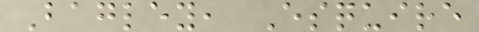Bagley, Esquire
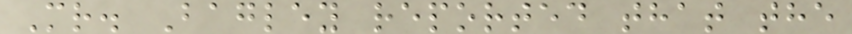Mr. Bagley reported that the
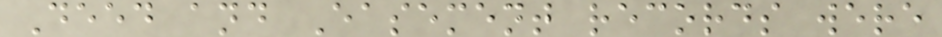Deed and Easement records were
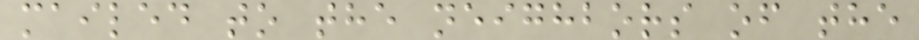mailed to the neighbors of the
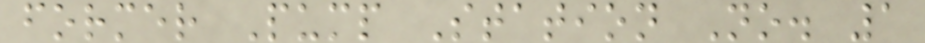former Pump Station No. 1
